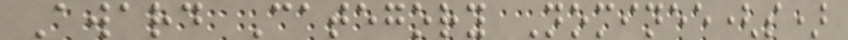Award Category Nominee(s)
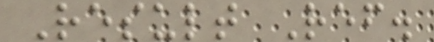Result Ref.
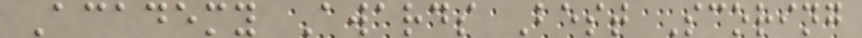Academy Awards Best Scoring
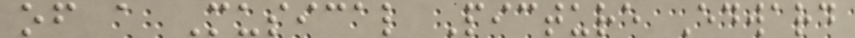of a Musical Picture Edward
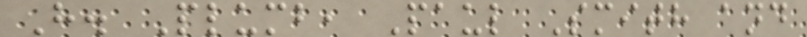H. Plumb, Paul Smith and
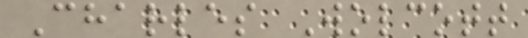Charles Wolcott
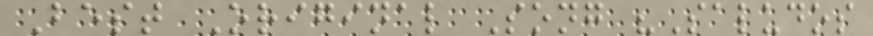Best Original Song "Saludos
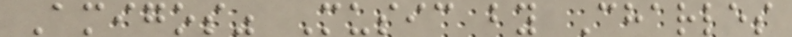Amigos" Music by Charles
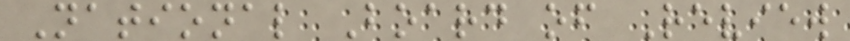National Board of Review
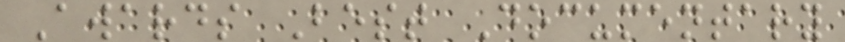Awards Best Documentary
